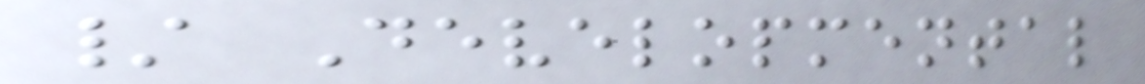/ Developmental
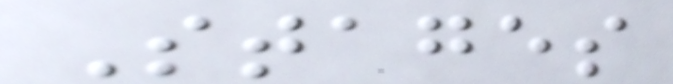Stages
